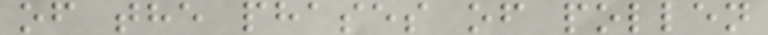of the phases of pollen
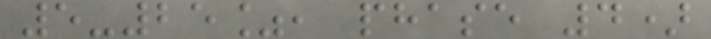5-25%, phase 4)
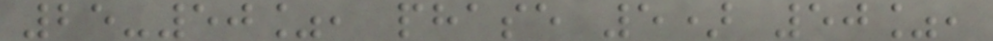25-50%, phase 5) 50%,
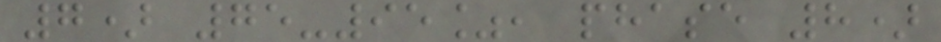7) 75-95%, phase 8)
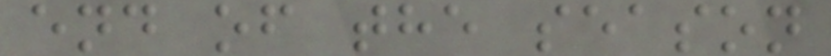end of the season
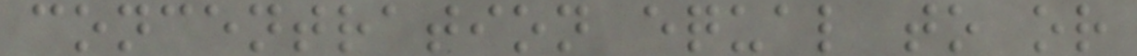concentration equal to or
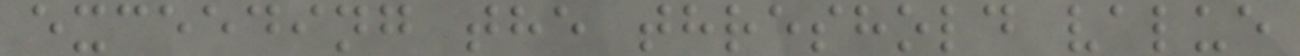exceeding the threshold value
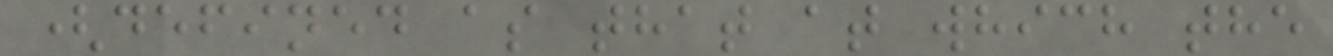(defined as that at which the
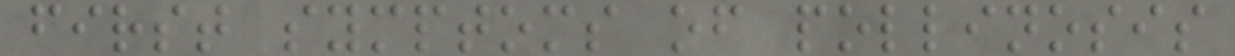first symptoms of pollinosis
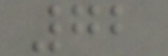72
